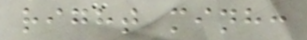right minh:
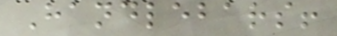Handlebars!
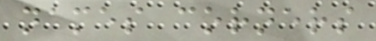names corners
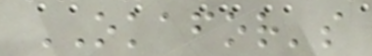OKAFOR's
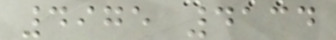4975 4134
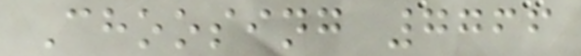Choosing 7766
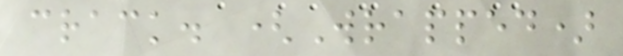crack. (Wrapped)
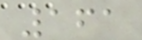161
